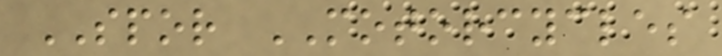SPOR MOTORCYCLES
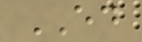ED
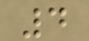4
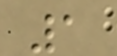1
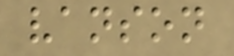vanson
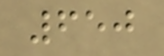650
